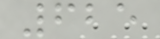625
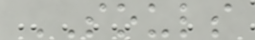SOULS
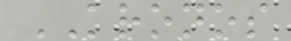KRONOS
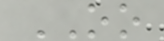OO
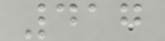417
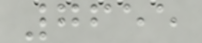7655
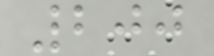200
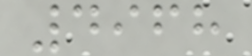4968
